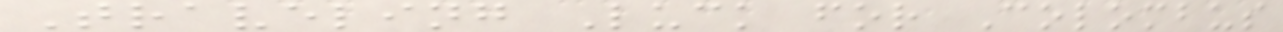Traveling Luck for Colombus
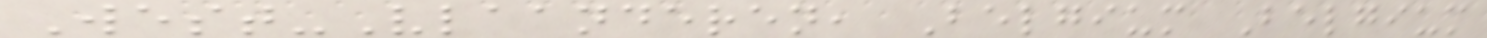West-Vlaanderen, Belgium Belgium
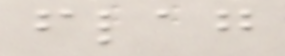flag
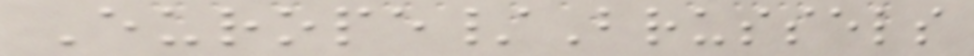Europe/Brussels
